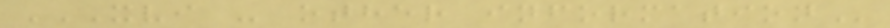XVI - OTHER INFORMATION
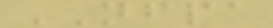NFPA
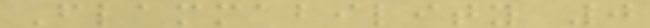Flammability 0
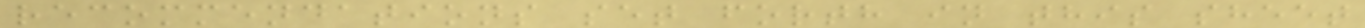recommendations set forth in this sheet
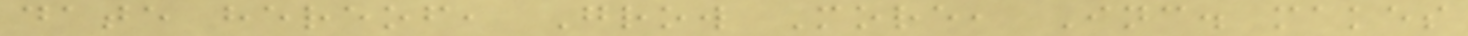date hereof, Grow More, Inc. makes
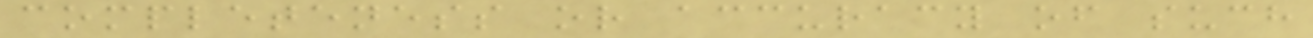completeness or accuracy of such
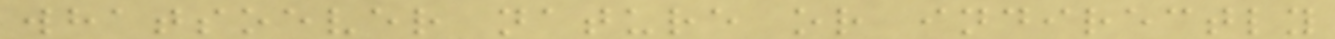whatsoever nature or indirectly
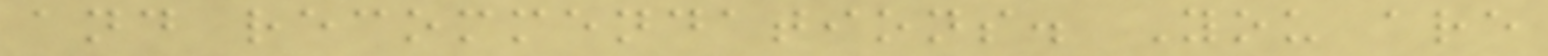and recommendations. You are
